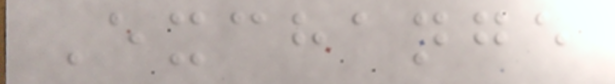Exchange
